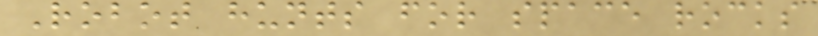Robot hunts for space rocks
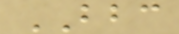BBC
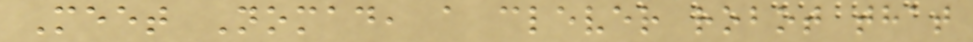Meet Nomad, a clever robot that
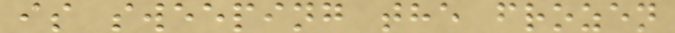is sweeping the frozen
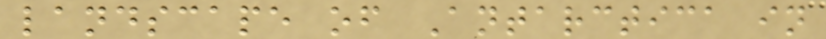landscape of Antarctica in
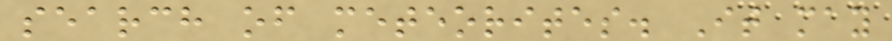search of meteorites. It may
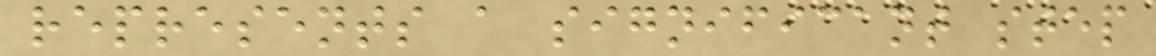represents a significant step
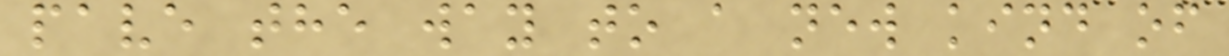pave the way to a new kind of
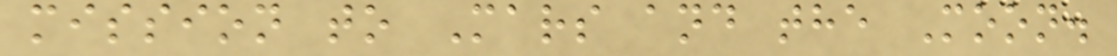mission to Mars and the Moon.
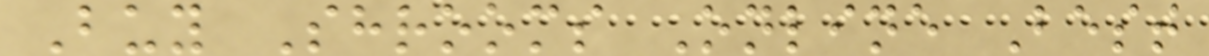Buy Shrooms Online Best
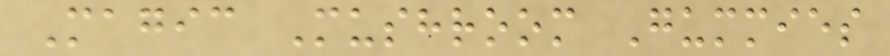Magic Mushroom Gummies
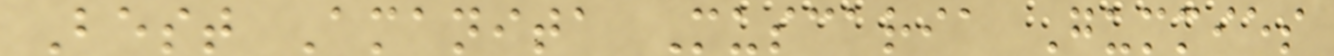Best Amanita Muscaria Gummies
